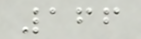166
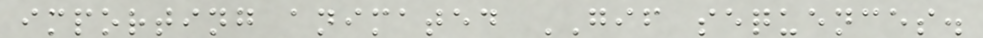importing animated GIF sequences.
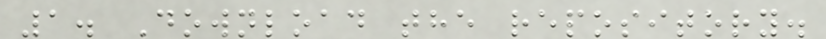1. Download the repository.
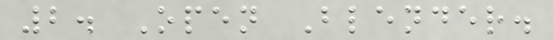2. Open Blender.
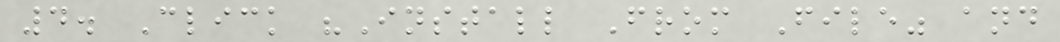4. Click "Install From File" and
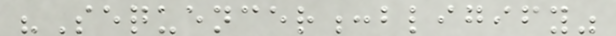"Sequencer:bligify"
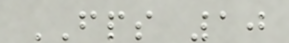FPS 10
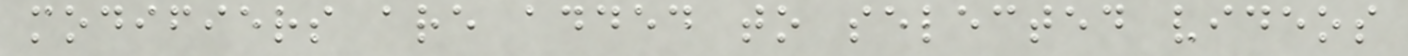modifiers are added to selected videos
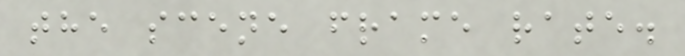the scene frame rate.
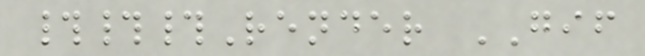###Render GIF
